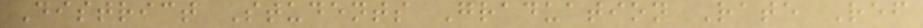District Students Graduation Rate Ref
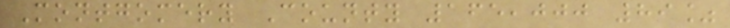Montgomery County 165,000 89%
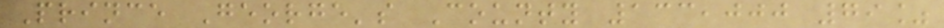Prince George's County 133,000 79%
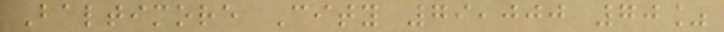Baltimore City 79,000 70%
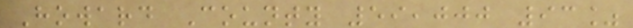Howard County 59,000 93%
